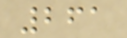261
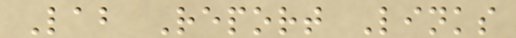Lab Report Links
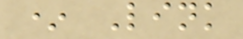* Link
